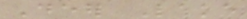Deer Lake
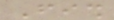Fish
